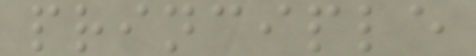principle
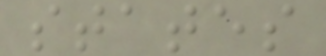states
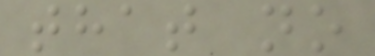that no
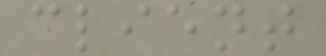client
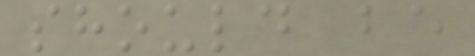should be
